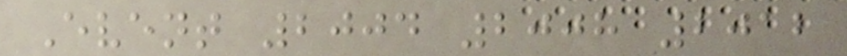Event 2004 2008 2012
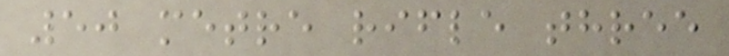50 metre rifle three
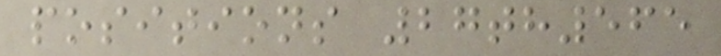positions 27th565
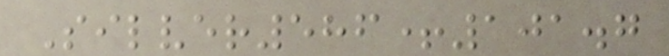Silver586+101.7
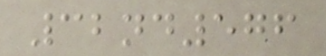32nd576
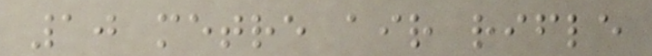10 metre air rifle
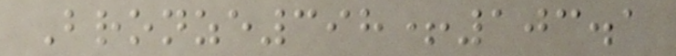Bronze398+103.1
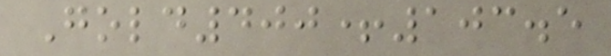Gold400+103.5
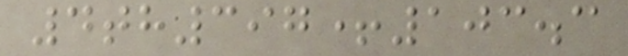4th397+103.3
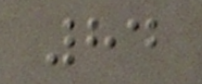84
